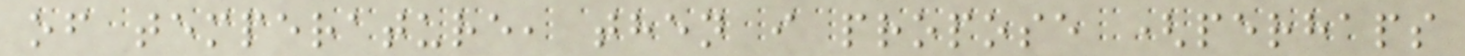of temperature, then i propose (perhaps
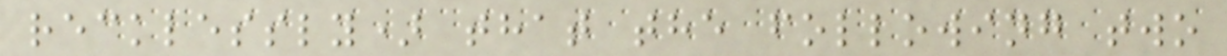recklessly) that the following two
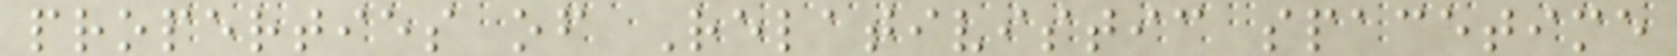properties of Relativistic spacetime
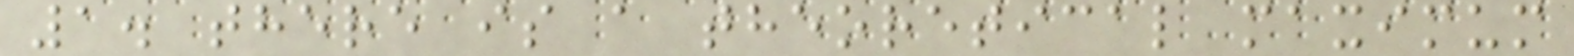1. there is a theoretical maximum
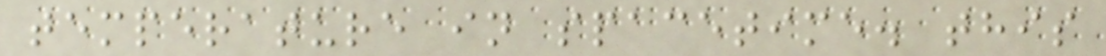temperature in spacetime. this
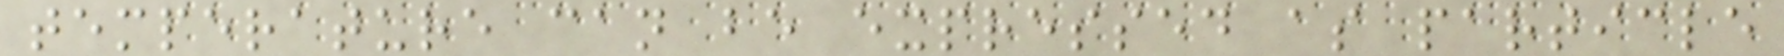temperature can be expressed as particle
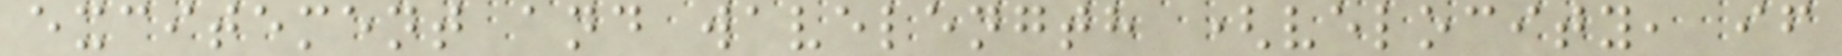excitement and wavelength (velocity, if
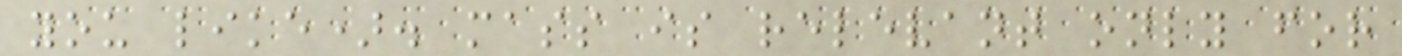you like). mass is relevant only for
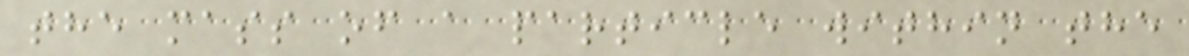the mass of a particle within the
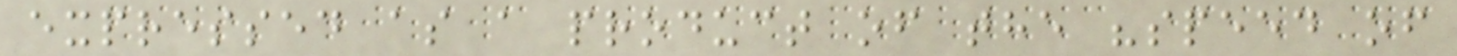expressed as a product of the "speed of
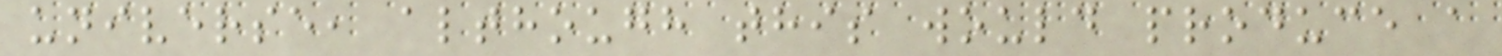universe, although this would produce a
